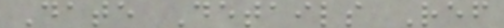Date Details Ref
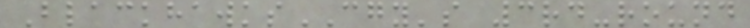BlackhawksCGY's 3rd-round
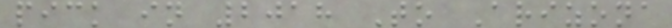pick in 2018 To Arizona
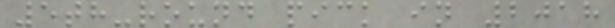5th-round pick in 2018
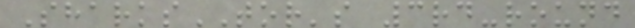SharksTOR's 3rd-round
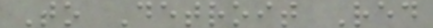To Detroit Red
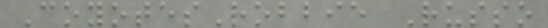CoyotesRobbie Russo
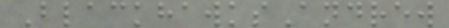BlackhawksAndrew
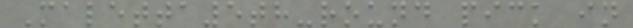Maletta5th-round pick in
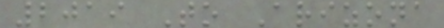2019 To Arizona
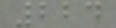224
